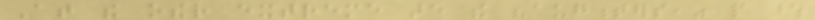At the other extreme are the "augmenters," people whose
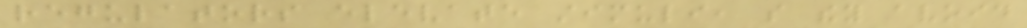regulators elevate stimuli, so they avoid
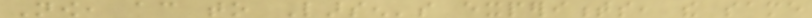Now, according to Larsen's experiments, the same
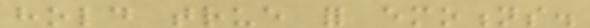hold true for emotions.
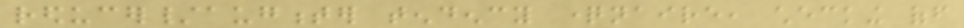reducer/augmenter tendency questionnaire, checking off
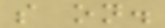so on.
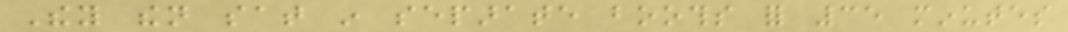They then sat in separate booths for 35 minutes
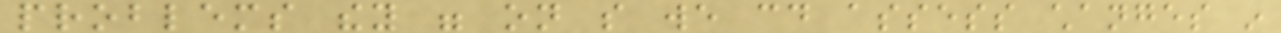problems they were on so we could assess changes in
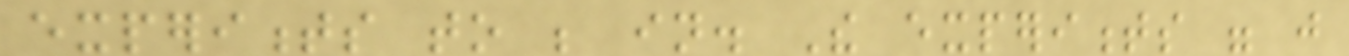experiments to be in. The experiments were just
